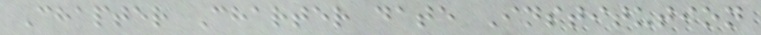Chapter Charter date Institution
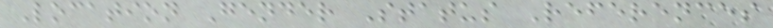Location Gender Status References
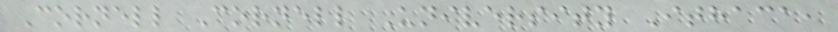Cornell Cornell University Ithaca,
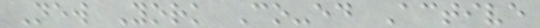New York Co-ed Active
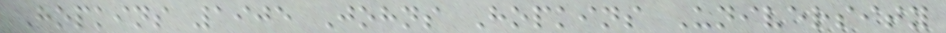Hopkins 1905 Johns Hopkins University
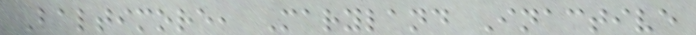Baltimore, Maryland Inactive
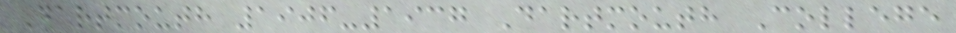Dartmouth 1906-1937 Dartmouth College
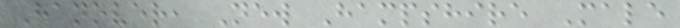Hanover, New Hampshire Male
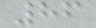86
